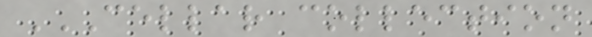CELLAR COLLECTION
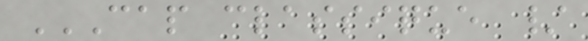CAP CLASSIQUE /
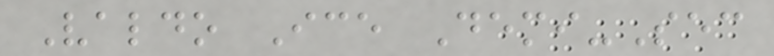Valdo Ice Demi-Sec
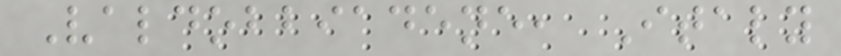Valdobbiadene, Italy
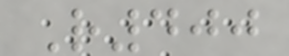R400
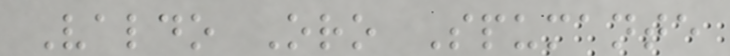Valdo Oro Spumante
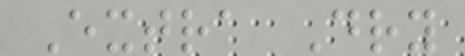Extra Dry
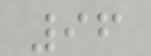96
